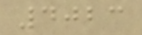4023
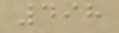498
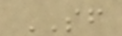SF
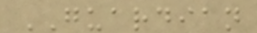GUARDIAN
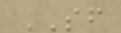SF
